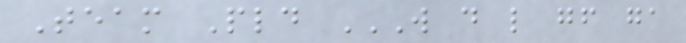Team Pld W D L GF GA
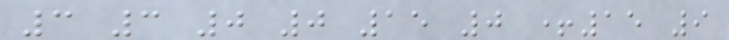3 3 0 0 15 0 +15 9
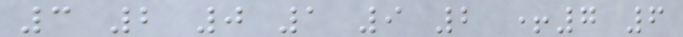3 2 0 1 9 2 +7 6
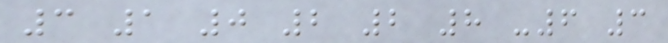3 1 0 2 2 8 -6 3
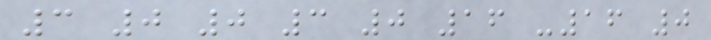3 0 0 3 0 16 -16 0
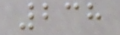238
